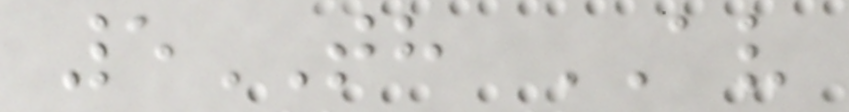5TH AV
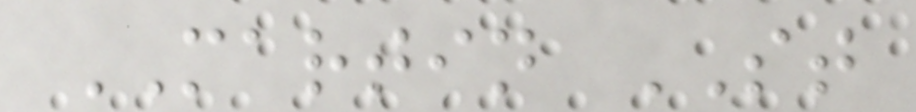MARTIN ST
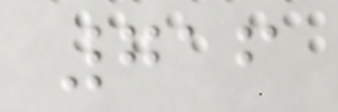716
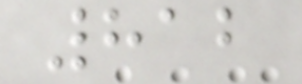812
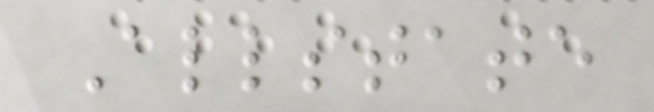Allstate
